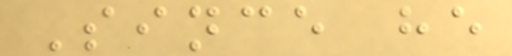Since he
